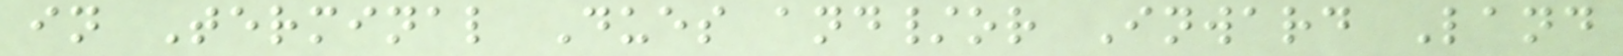in Terminal Dues and/or Inward Land
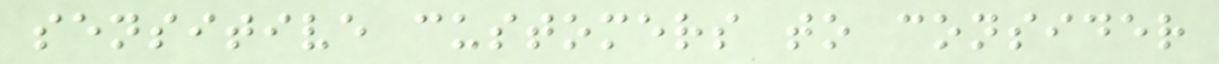sensitive customers to consider
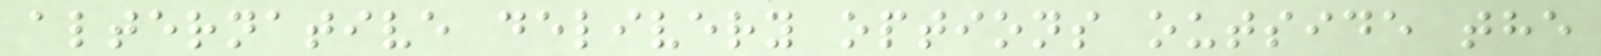alternative delivery options outside the
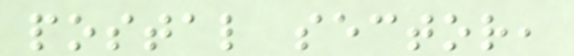postal sector,
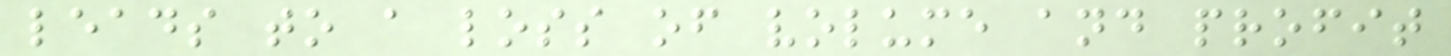leads to a loss of volume and profit
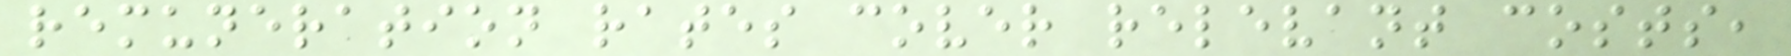remuneration rates cover relevant costs,
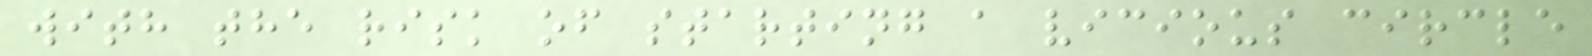with the risk of starting a vicious circle
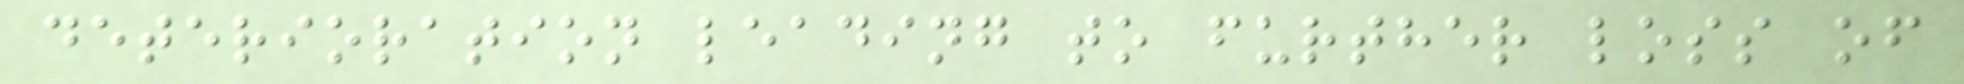deterioration leading to further loss of
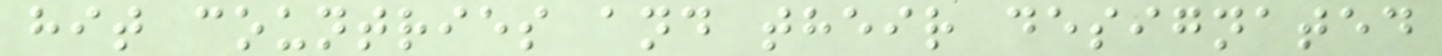hit countries and their designated
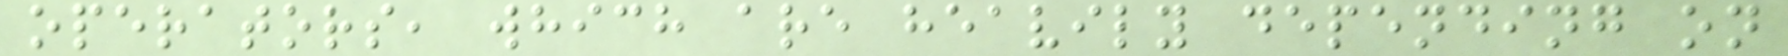operators, which are heavily depending on
